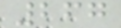267
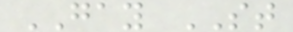GAY ST
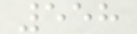558
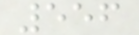556
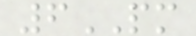6PM
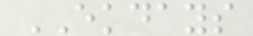EKDAYS
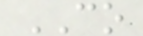CO
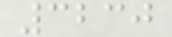3230
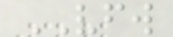VFW
